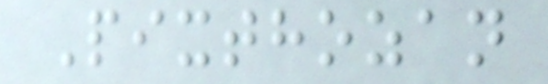Pixthozan
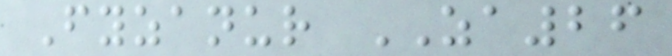Fyzanur ZA26
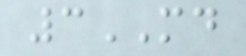3MD
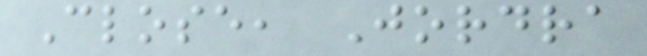Close, Jordra
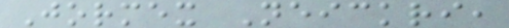Jormex Neickri,
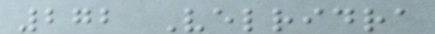272 Velridra
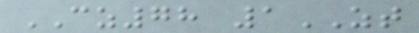CZ78 1ZT
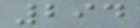294
